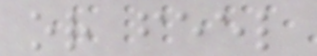or feel
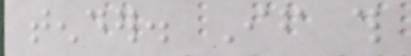tender. If this
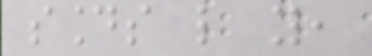sounds like you,
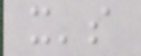it's
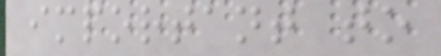important to
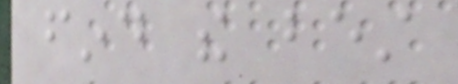find the best
